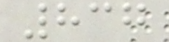837
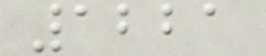1221
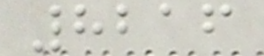8216
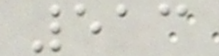513
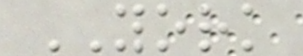YORK
